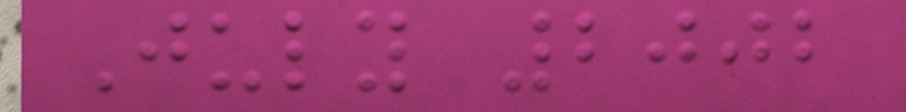July 2002
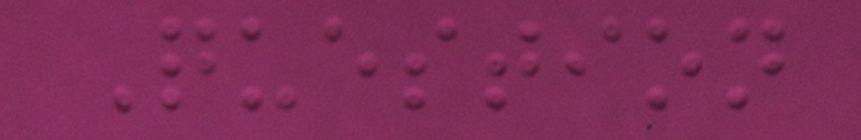Question
